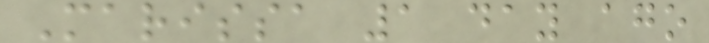Marissa 1 day ago
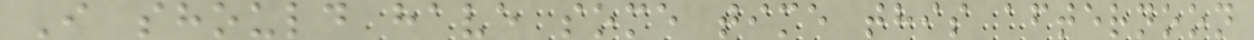I should have some time this afternoon
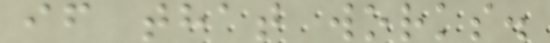if that works.
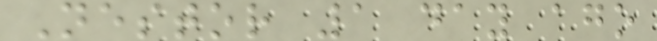Nestor 1 day ago
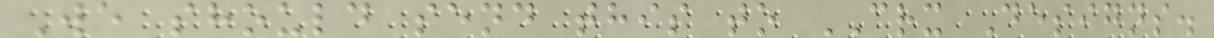We should send this to CRX Designs.
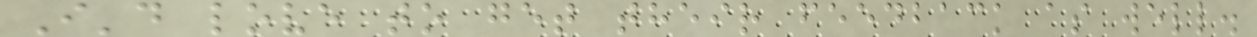I'd love to get their feedback as well.
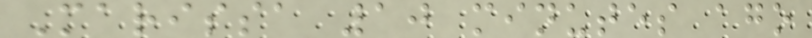Marissa 10 minutes ago
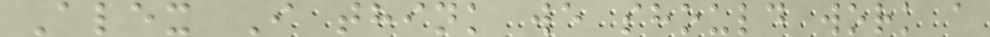Alex I think we should work a
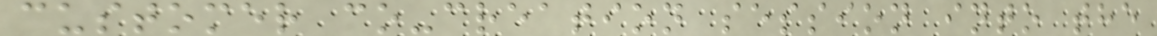customer co-creation session into the
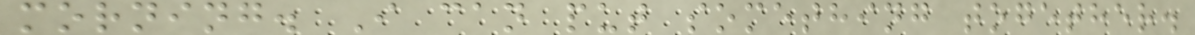morning. I can put something together.
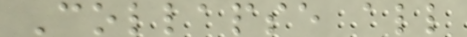Collapse all
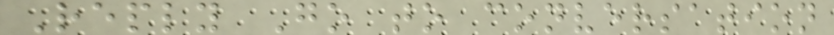Reply Go to conversation
